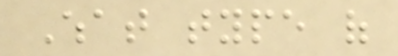What type of
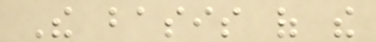The basis of the
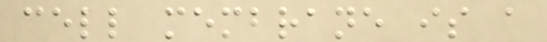cell membrane is a
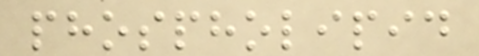phospholipid
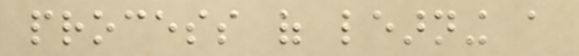process of learning a
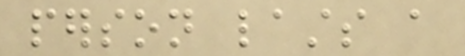person lasts a
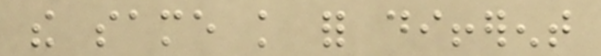the same knowledge for different
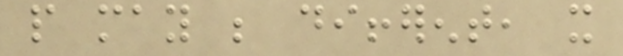people may be different, it
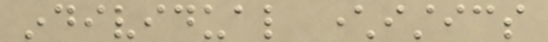individual characteristics
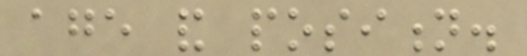age and position.
